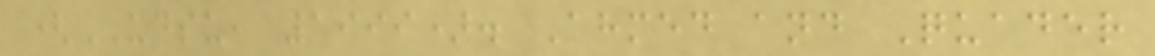(UDSU, 1999). Ahmed and Quader
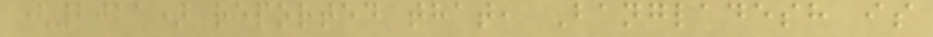(2011) reported that, Bangladesh is
